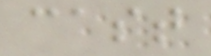cast
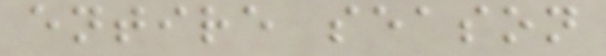entire season
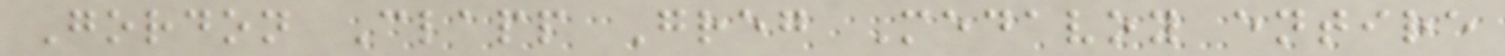Gordon Clapp Greg Medavoy entire
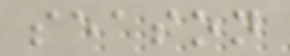season
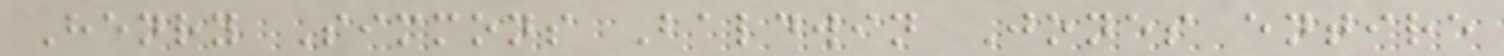Henry Simmons Baldwin Jones entire
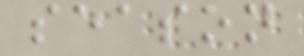season
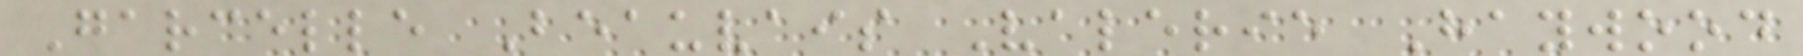Garcelle Beauvais Valerie Haywood
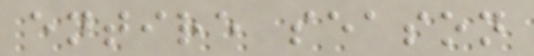entire season
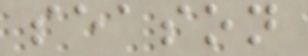season
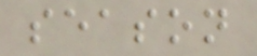season
